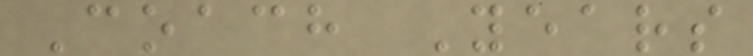Coach Years
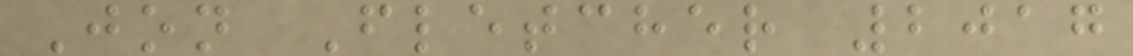Jon Fletcher 2017
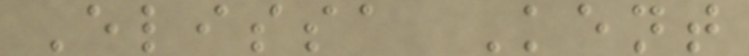Elissa Kent
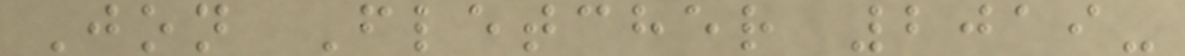Jon Fletcher 2019-
